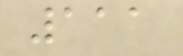111
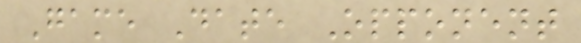Game Date Opponent
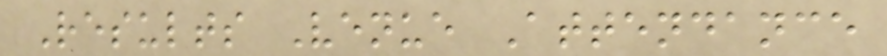Results Venue Attendance
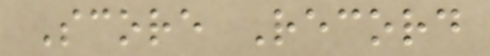Score Record
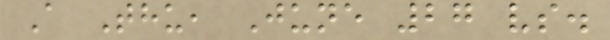A Thu, June 27 vs.
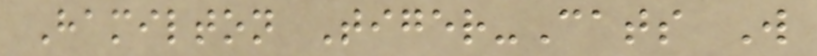Hamilton Tiger-Cats W
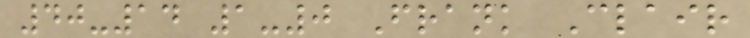40-14 1-0 Frank Clair
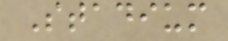Stadium
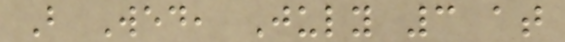B Wed, July 3 at
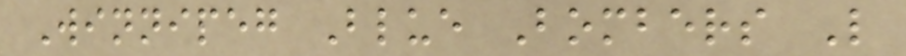Winnipeg Blue Bombers L
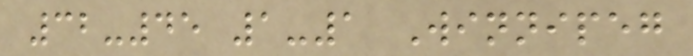32-45 1-1 Winnipeg
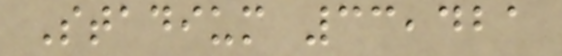Stadium 33,421
